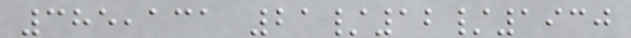385,131 21/12/1930
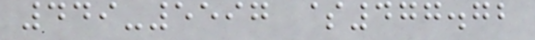449-5597 $477.72
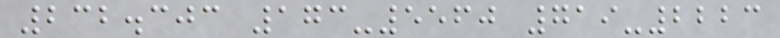232.303 173-5560 719-2223
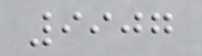9907
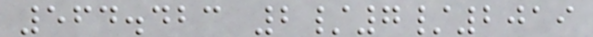564.423 2/7/2019
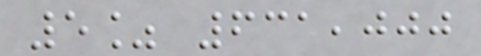5% 631,000
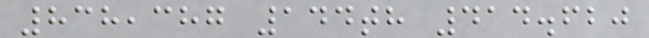838,387 144th 414.620
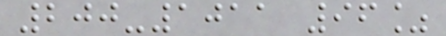200-1011 96%
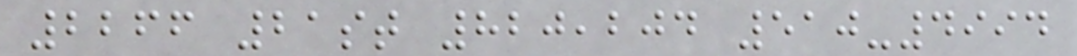2266 21st 820,204 510-4994
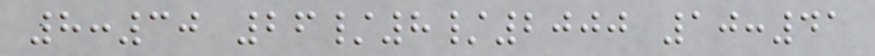8:30 26/8/2000 10:41
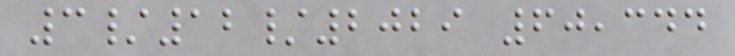3/12/2029 60,344
